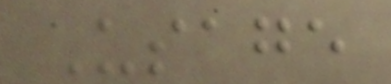Usage
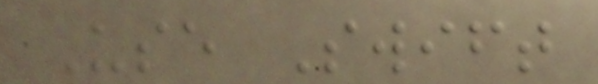Use Swift
